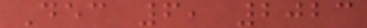Dec 6, 2023
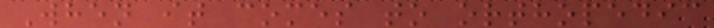When it comes to orthopedic
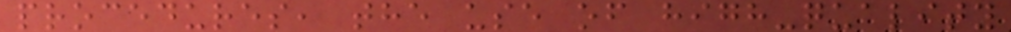procedures, the use of high-quality
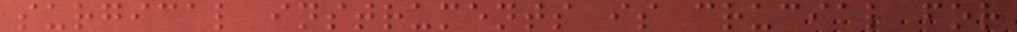surgical instruments is crucial for
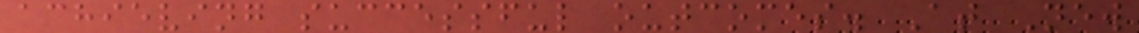achieving successful outcomes. At New
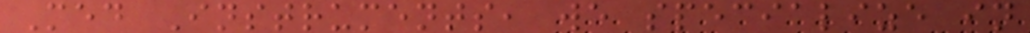Med Instruments, we specialize in
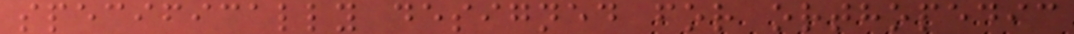specifically designed for orthopedic
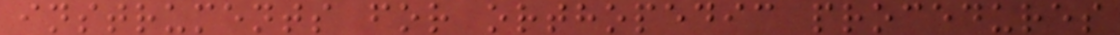instruments for orthopedic procedures
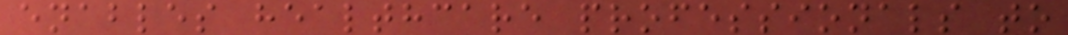enables healthcare professionals to
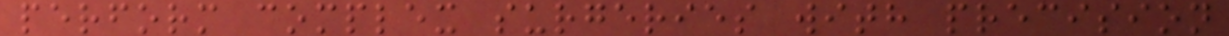perform complex surgeries with precision
